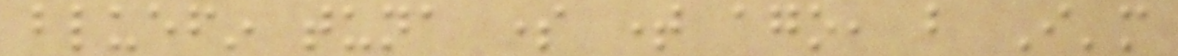bluefin tuna some time ago, but I'm
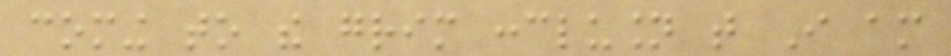coming to the grim conclusion that I am
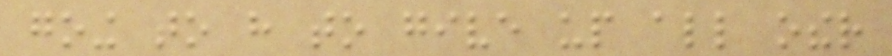going to have to give up all other
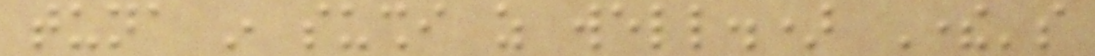tuna in sushi as well.) There's
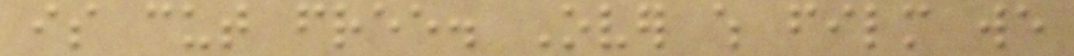is cut free. Over which film we
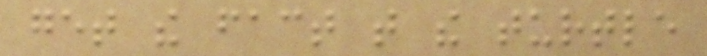get the fact that the turtle
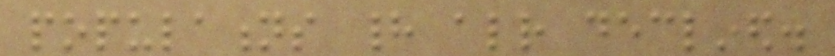populations had already declined.
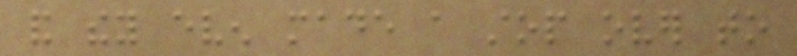and they even made a stop over to
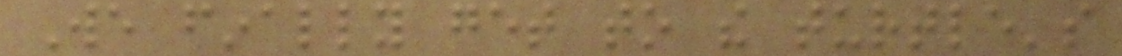We finally get to the turtle's
